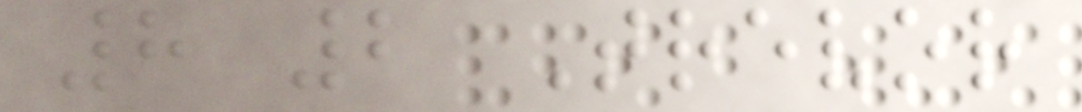8 2 Trevor
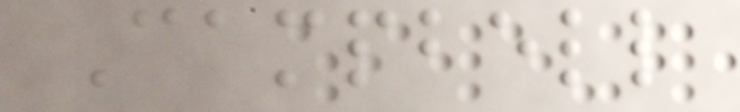Campbell
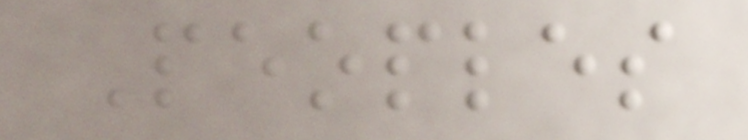Peoples
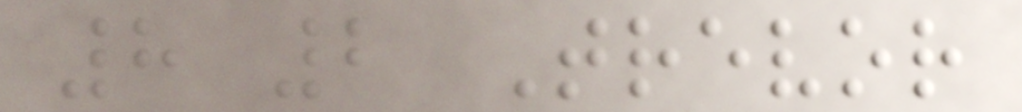8 2 Trevor
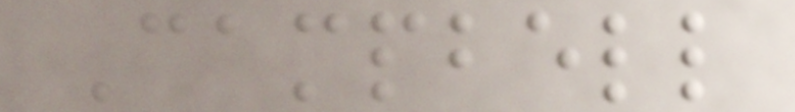Campbell
